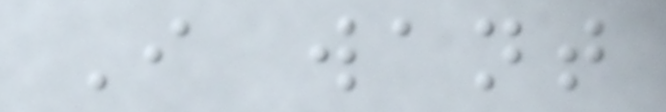I want
